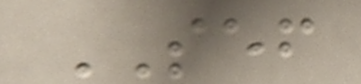SEF
